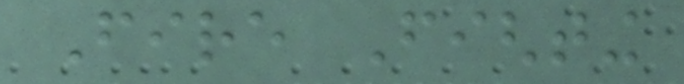Fire Fighting
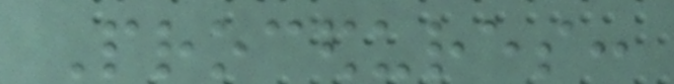Procedures:
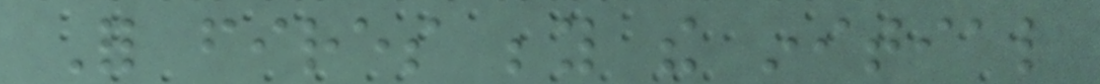For fires beyond the initial
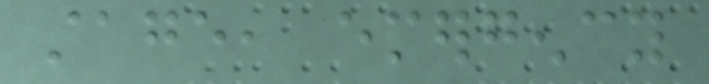stage, emergency
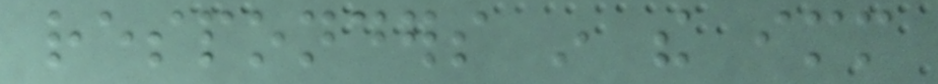responders in the immediate
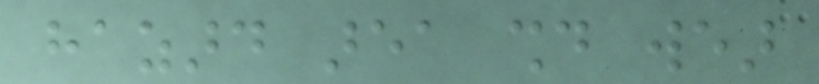hazard area should wear
